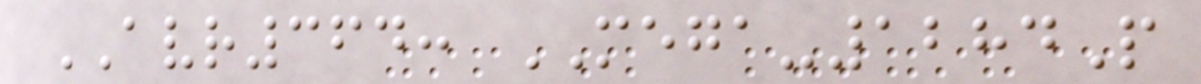AVR364: MEGA-1284P
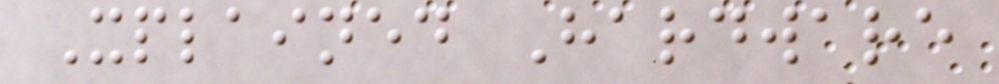Xplained Hardware
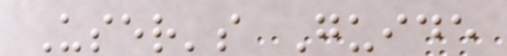User's Guide
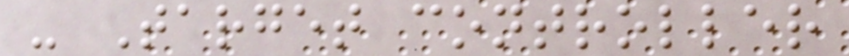- Target controller
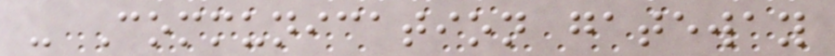- Communication gateway
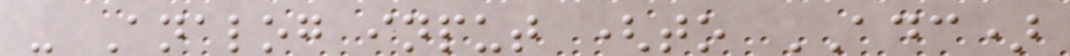- Analog input (to ADC)
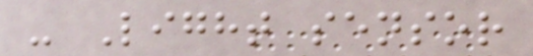- Light sensor
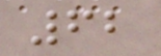62
